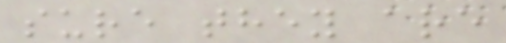sure they are
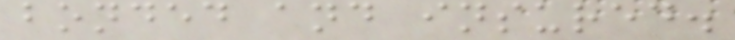bonded and insured.
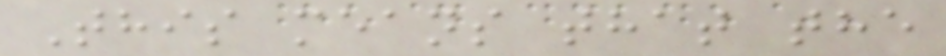This means that the
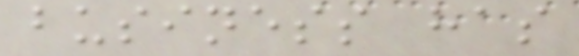business has
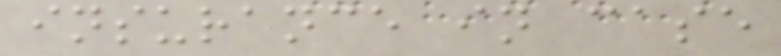insurance in case
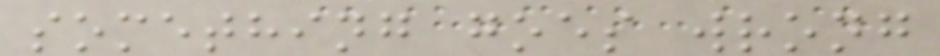something goes wrong
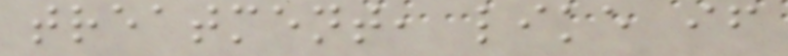treatment, like if
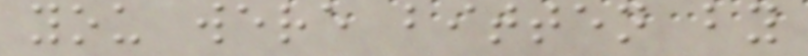you were bitten by
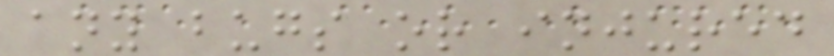any bugs or injured
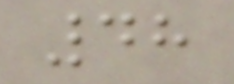48
